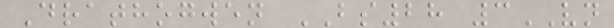Drathogwen BS28 3VN
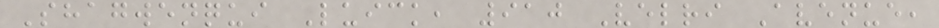Shagwenqui Luick, 910 Velri Avenue,
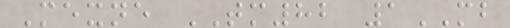Mexne TM82 1MB
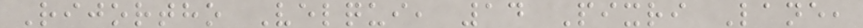Rijortho Velqui, 14 Pixri Lane,
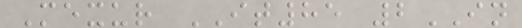Mexur IT85 2IN
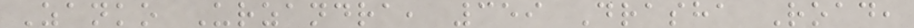Zanko Urzandra, 359 Drasha Road,
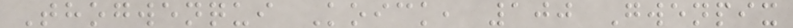Thogwenqui Koick, 100 Gwenpix
